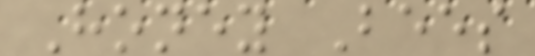Honey Bees
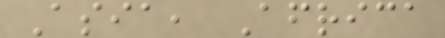Asia, Africa
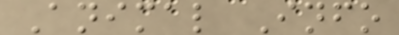Animal Info
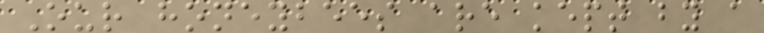Our honeybees are kept by a
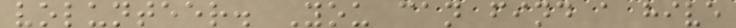volunteer. You can find a hive
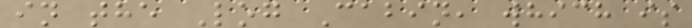in the Log Cabin, which is
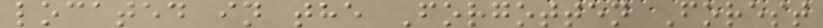located in the Forgotten Forest
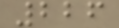226
